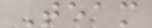Team
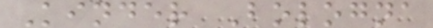Kinder Bologna
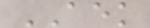AEK
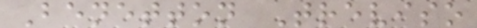Benetton Treviso
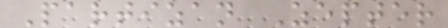Partizan Zepter
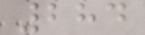284
